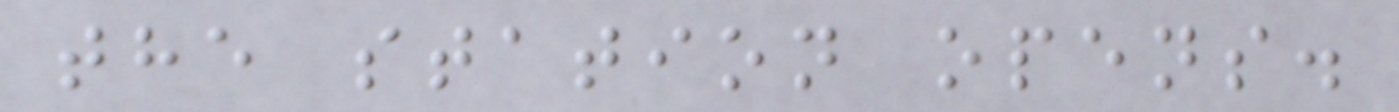the station opens.
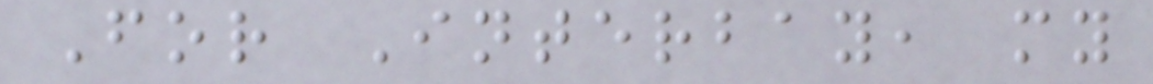For Interbay, my
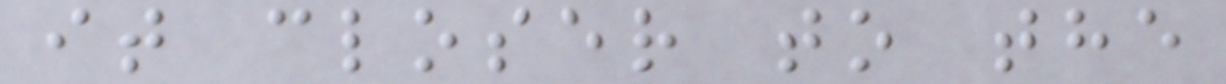it closer to the
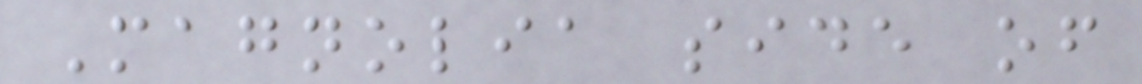Magnolia side of
